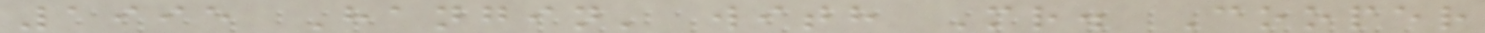1995 Hangin' with Mr. Cooper
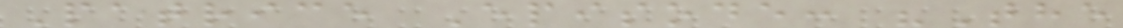Patrice Episode: "The
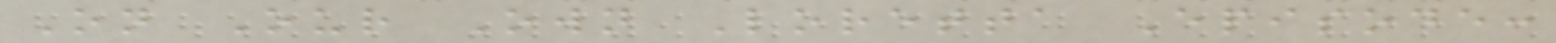On Our Own Loretta Episode:
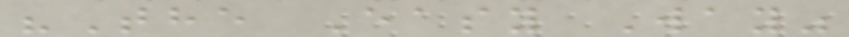"The Easy Way"
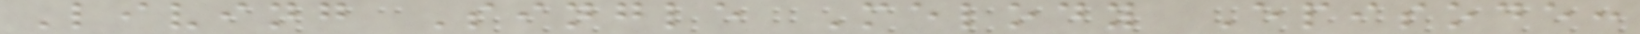Living Single Melody Episode:
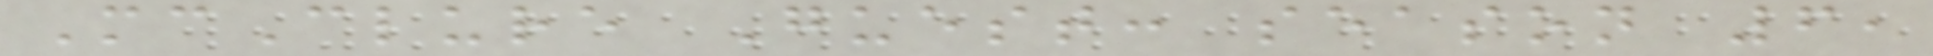McClure Guest: season 6,
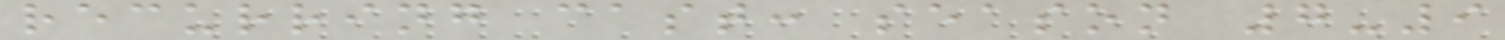recurring cast: season 7-9
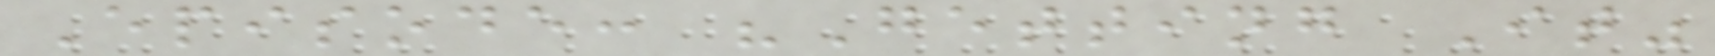Episode: "Getting It"
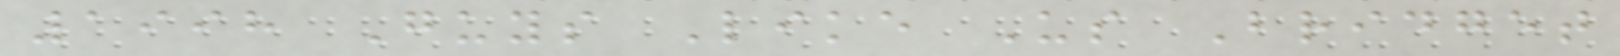1998 Guys Like Us Bridget
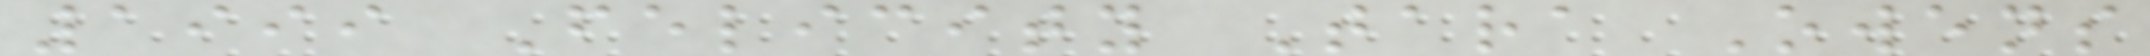1999 Felicity Tara Owens
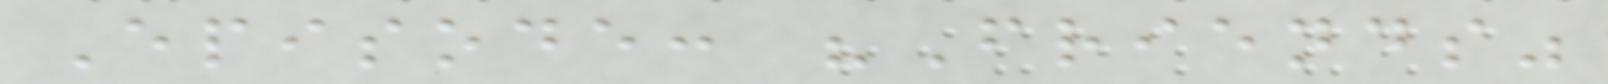Episode: "Friends"
